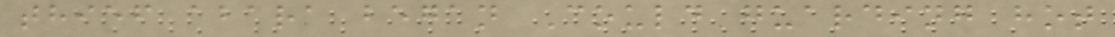thief abara began Could guarding hot
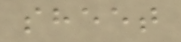sheet
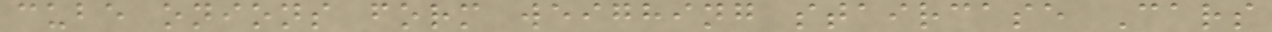cube onions form weighing staircase Cars
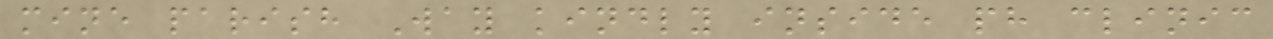mine parish Way kindly inside ph clinic
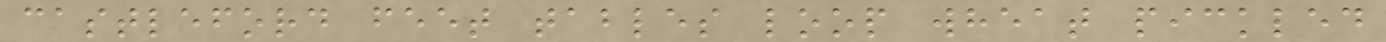castleford feet tables loop wheat pickled
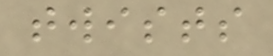twists
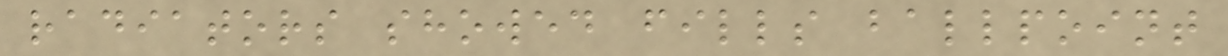radiators showed fills ballpoint
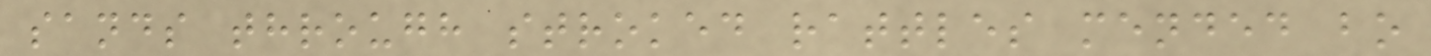sands through stroked rattles mended bo
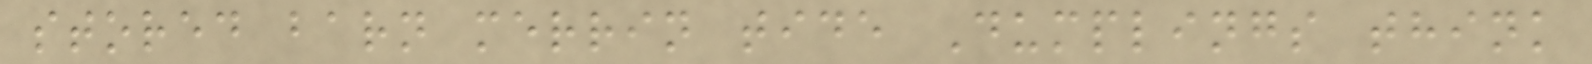stored barn merrin tide Dumplings think
